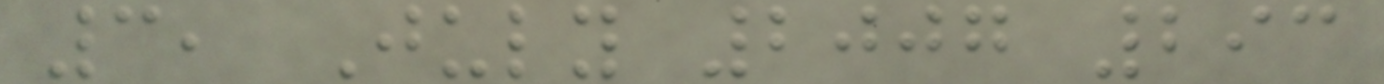3, July 2007 293
